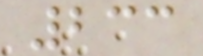233
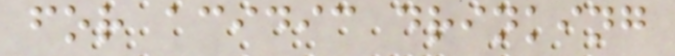for acidic drinking
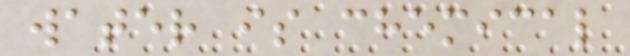water is chemical
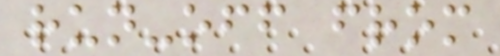run-off from
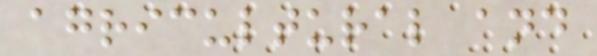agricultural and
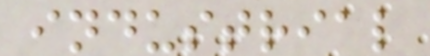industrial
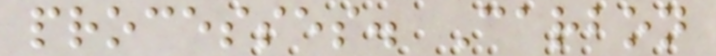processes. Carbon
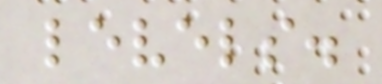levels.
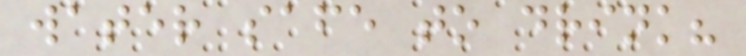water safe to drink?
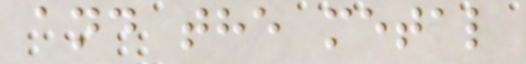and the metal
